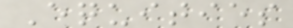Equities
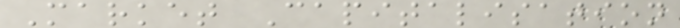Market Capitalisation
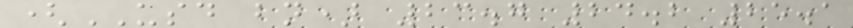(USD bn) 23.7 24.2 25.1
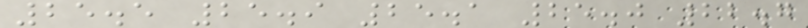25.5 25.9 25.1 25.0 22.7
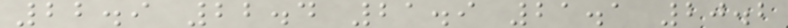22.9 22.4 21.9 21.1 20.2
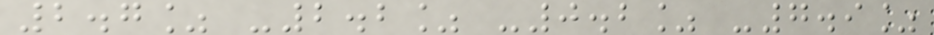2.7% -2.2% -0.2% -7.9%
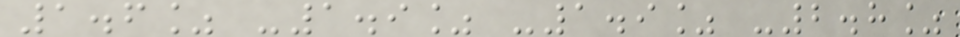1.6% -1.9% -1.9% -2.8%
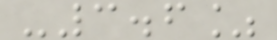-3.6%
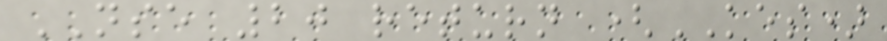NSE 20 return (KES)
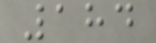184
